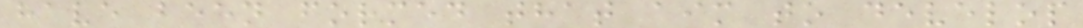have been formed that aim to develop
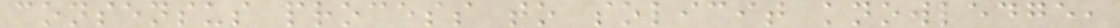consensus process to solicit knowledge,
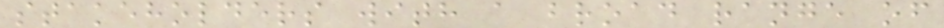stakeholders with a broad range of
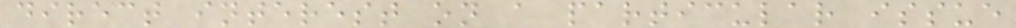direct interest on a particular issue
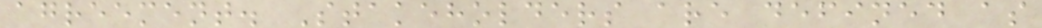agreement. Stakeholders are defined as
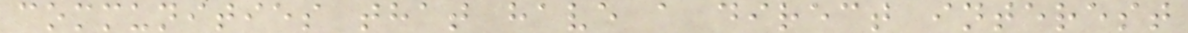communities that have a direct interest
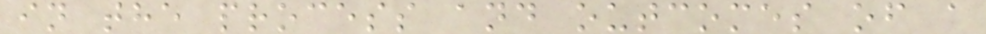in the process and outcomes of a
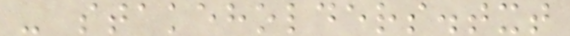- stakeholders.txt
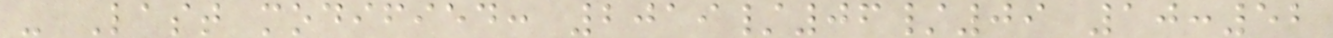- Last modified: 2019/06/09 10:52
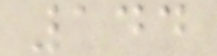144
